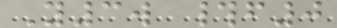Y3w #f0
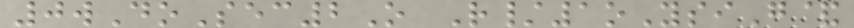0wDoSec2O R/1oYsiG&
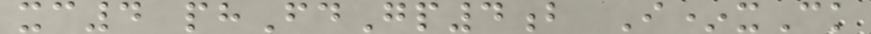xc4 phFdGp4b I*xCk
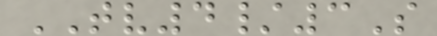TV4/3S
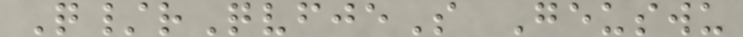Q/rQvfjeS Geuswu
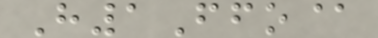H1Ffo@
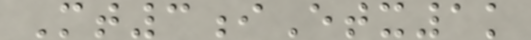Mt3iEtx1k
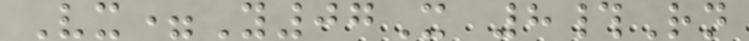Vx=Y07X 8#Rn
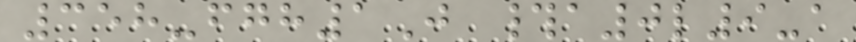358-fgh1J #a0l9-a
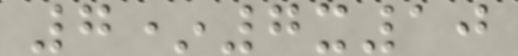7*7x10
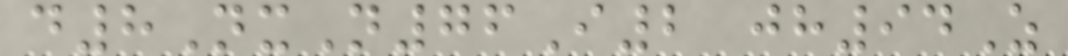d8NxN76I2 jh94Z
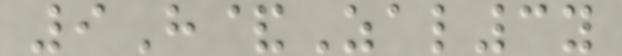9H&Zal3y
